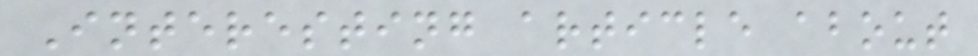Interesting article about
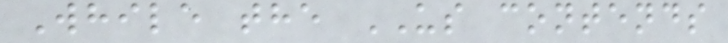While the US contends
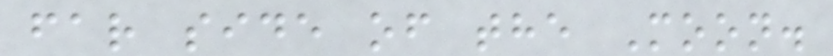far side of the Moon.
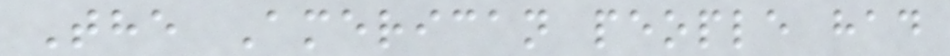The American people had
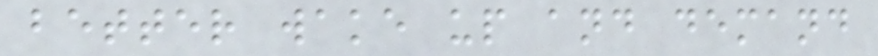better wake up and demand
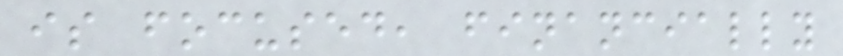is focused, financially
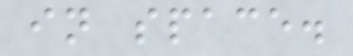in space.
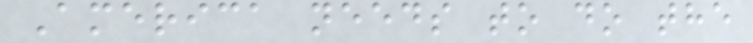America needs to do the
